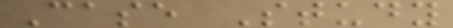Case Study
